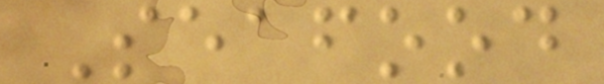Seafood
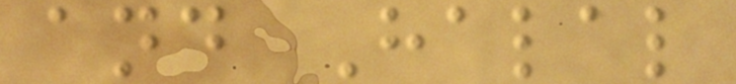and Halal
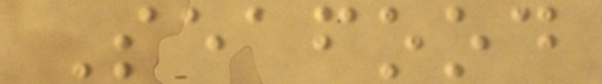Seafood
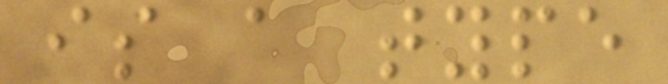is a type
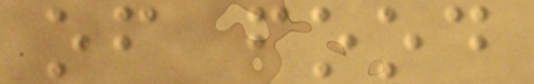of food
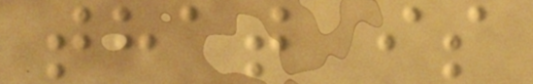that is
